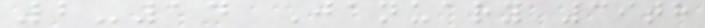2-14 January 39th
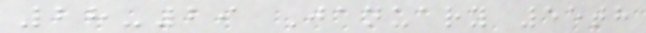28-29 January 55th
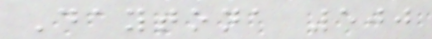Daytona 500
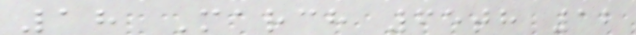18 March 65th 12
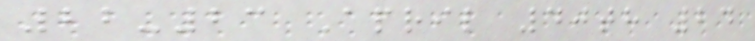22-23 April 40th 24
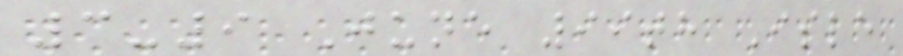3-9 June 99th Isle
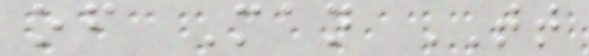of Man TT
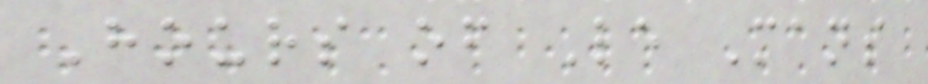Hours of Le Mans
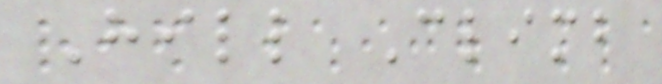Hill Climb
